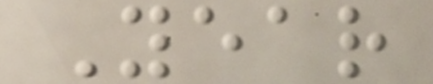Year
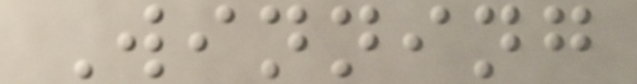Winning
